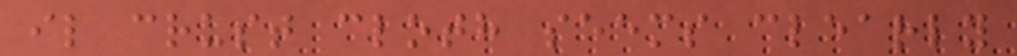il crust cloth seems clearly
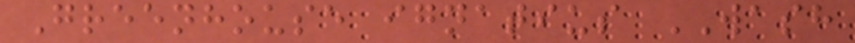Greenhouse ignatius WASH
